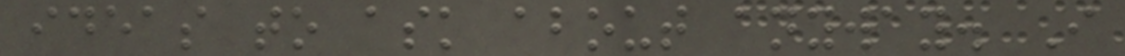ideas to ask about anyway. I
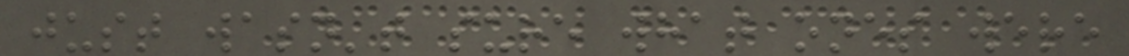just wasn't sure what ones were
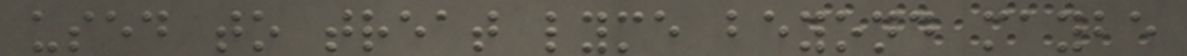used to treat lyme beyond maybe
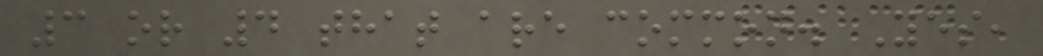3 or 4 that are common. Yes,
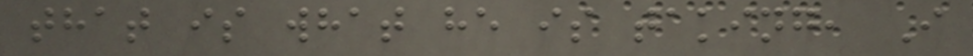that is what he is taking, I
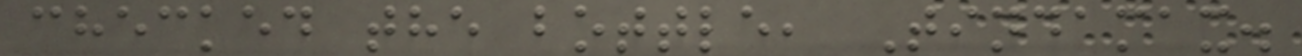checked the bottle, Tindamax.
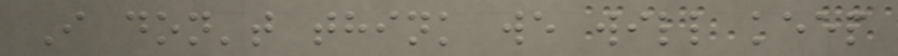I don't think we will keep
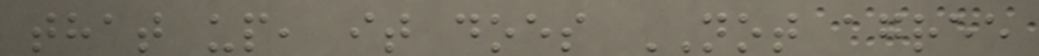that up, it does NOT agree
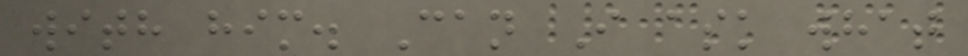with him. Can I ask what
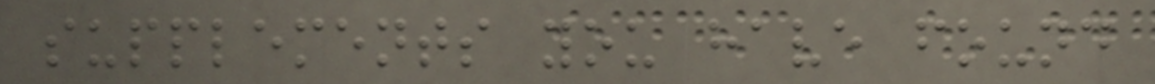supplements you have found
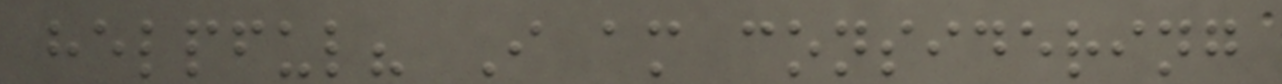helpful? I am considering
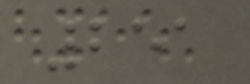251
